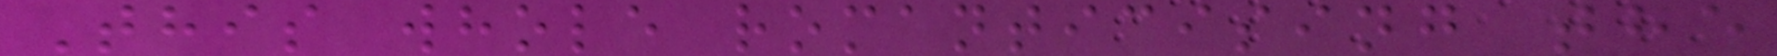This whole romanticising the
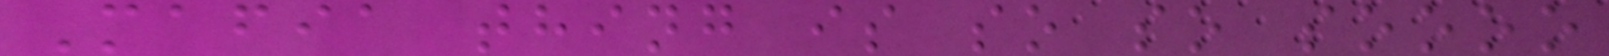Mafia thing is so so soooo
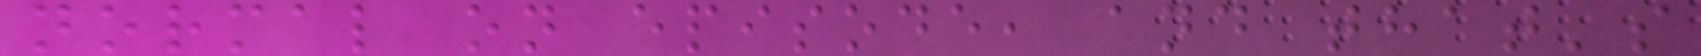normal on episode, and that's
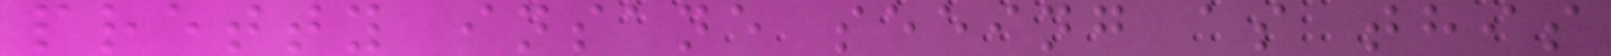pretty insane seeing as this
